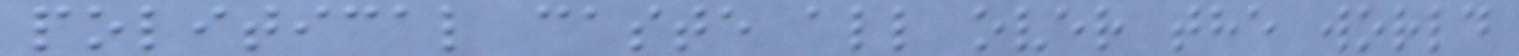political caste all over the world
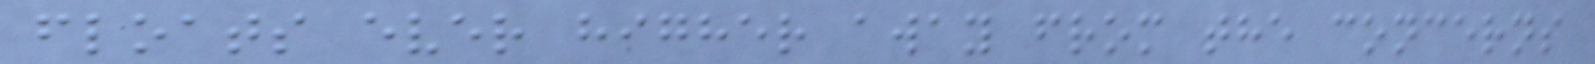floats ever higher away from the concerns
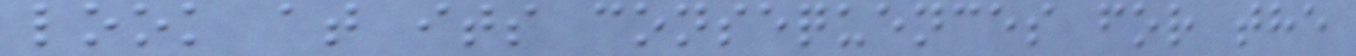look at its consequences for the
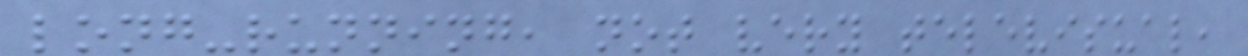long-running, not very televisual,
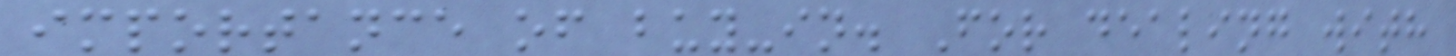importance of buy-in. For dealing with
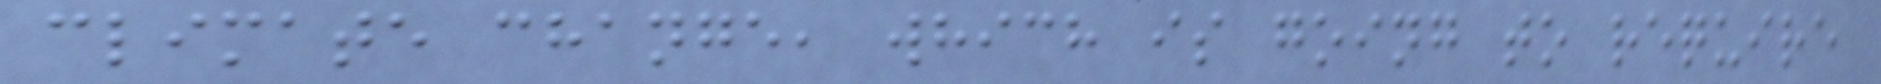climate change, which is going to require
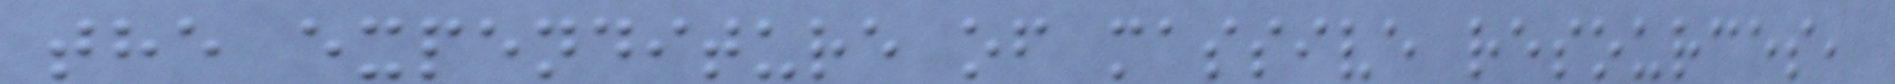the expenditure of massive resources,
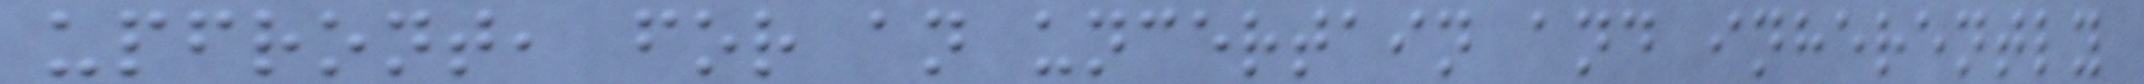upfront, for an uncertain and inherently
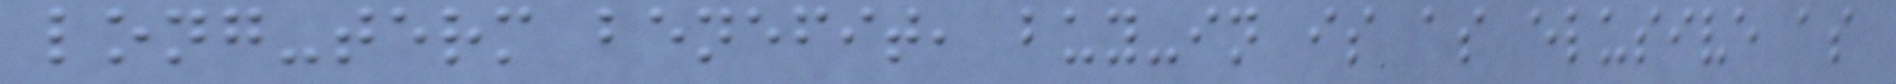long-term benefit, buy-in is as elusive as
